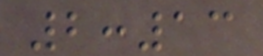2:13
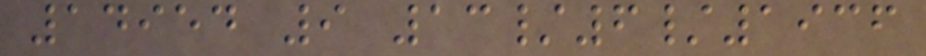14954 9 13/6/1936
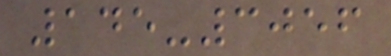145-3056
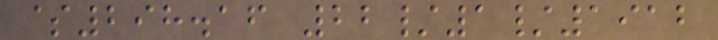$298.16 22/1/1912
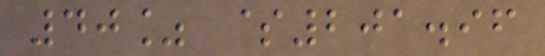40% $201.96
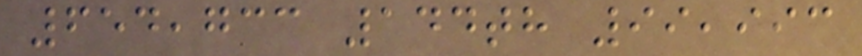654,733 144th 99,993
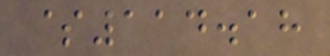$114.18
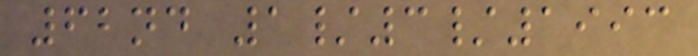62nd 1/3/1993
